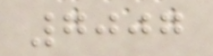7007
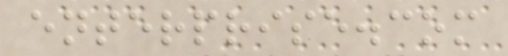enterprise.com
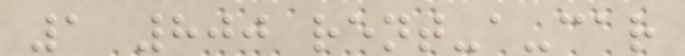1 800 rent-a-car
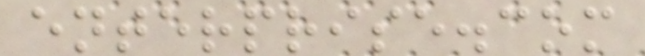enterprise.com
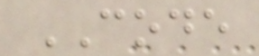CODE
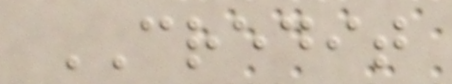CREDIT
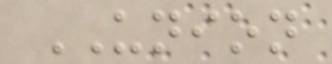UNION
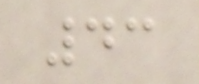43
